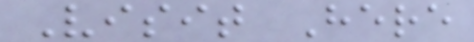Visit Here
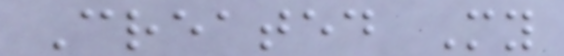Created My
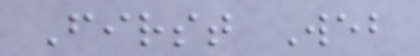First Web
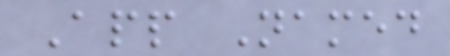App Named
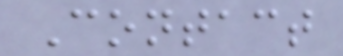Contact
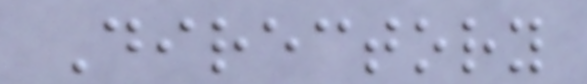Directory
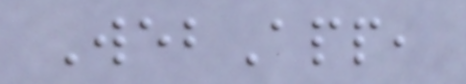WebApp,
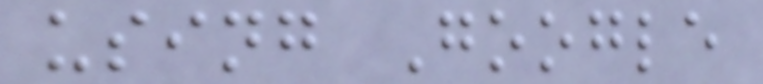using Google
